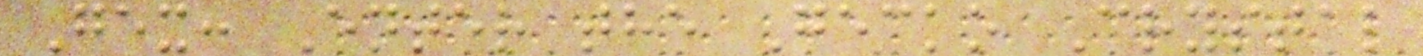Gex: Enter the Gecko Crystal
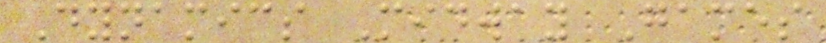Dynamics Midway Games
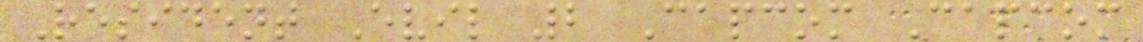Resident Evil 2 Capcom Capcom
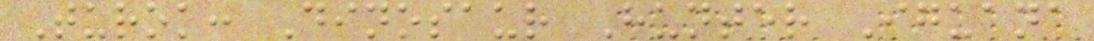Turok: Dinosaur Hunter Iguana
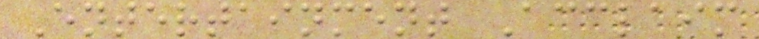Entertainment Acclaim
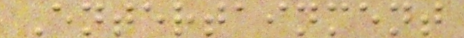Entertainment
